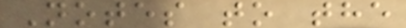Notes to the
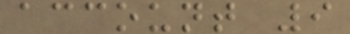account 9
